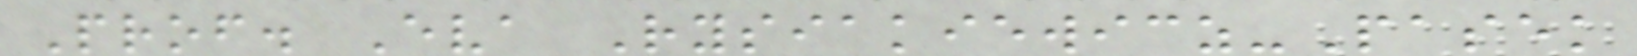Prof. Eva Rysiakiewicz-Pasek
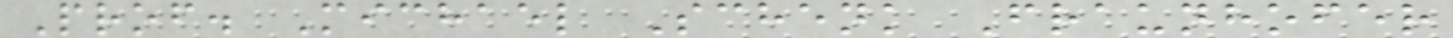Prof. Michael Schenk Fraunhofer
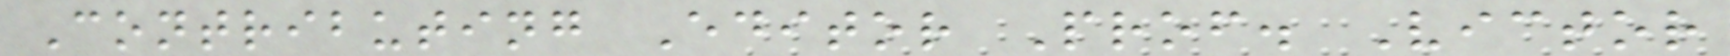Contributing Editor Prof. Victor
